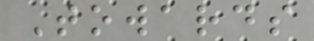Towards
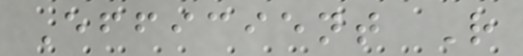Efficient R
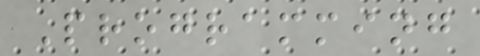Programming
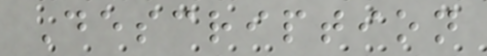Description
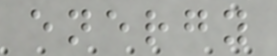energy
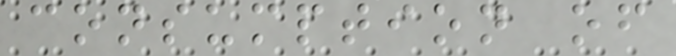consumption of
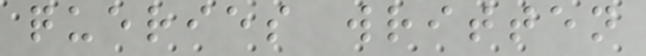queries written
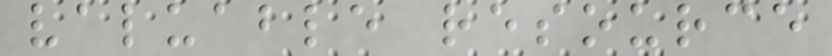valuable resource
